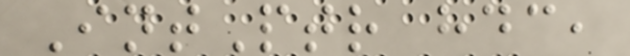IntPtr hdc,
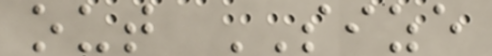out SIZE
